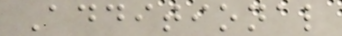Additional
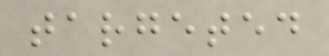targeted
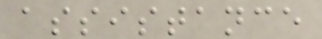assistance
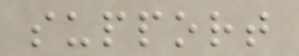support
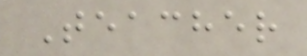Teacher
